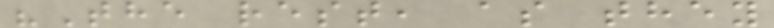"The rest, as they
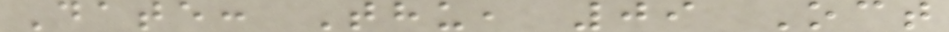Date: Thu, 09 Oct
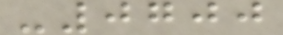-0700
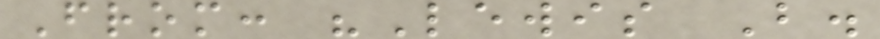From: "Lewis B.
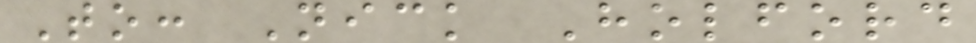To: Nick Holford
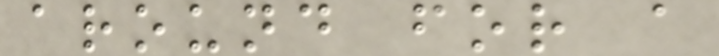around for a
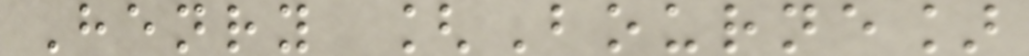Henry [Bourne]
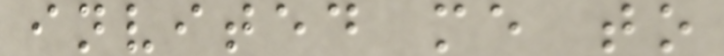invited me to
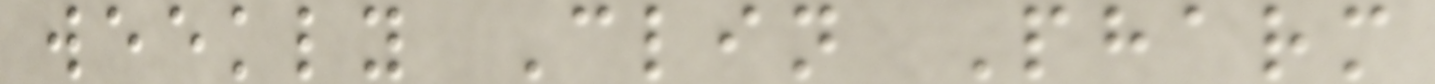weekly Clin Pharm
